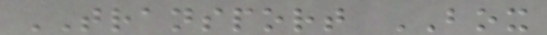TRANSPORT BOX
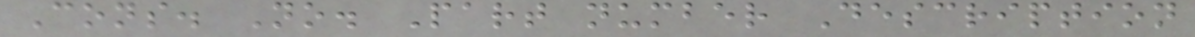Cons. No. Part number Description
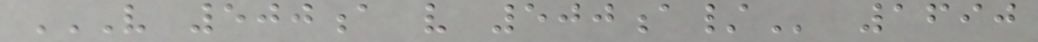V 500A V 500A/ 1690
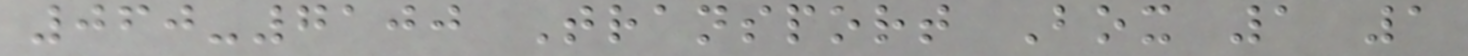060-7100 Transport Box 1 1
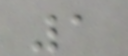1
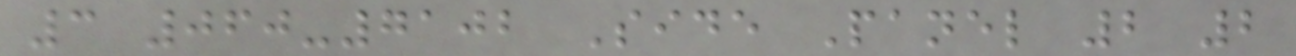3 060-7102 Side Panel 2 2
